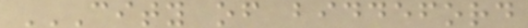CITY OF BIDDEFORD
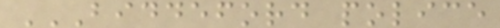BIDDEFORD POLICE
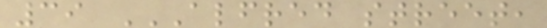39 ALFRED STREET,
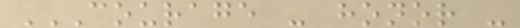COURAGE - HONOR -
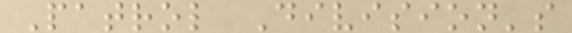Patrol Division's
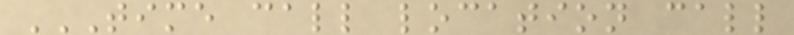TIME CALL LOCATION CALL
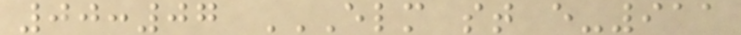00:07 ELM ST E-911
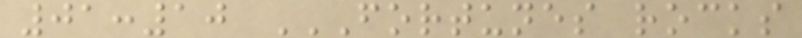01:10 FORTUNES ROCKS
